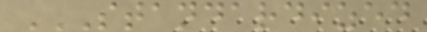STANDARDIZED
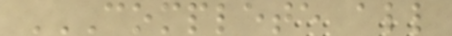COMPLETE ALL
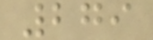279
